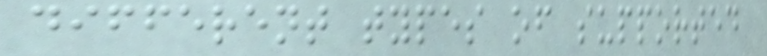different types of supported
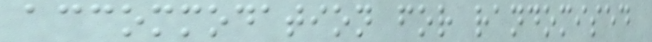accommodation for randomised
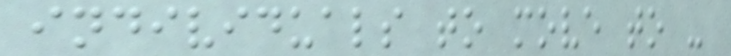individuals to move to -
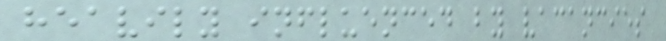heavily influenced by vacancies
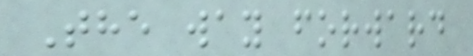The way forward
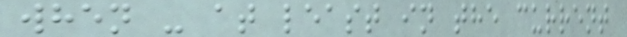when - at least in the current
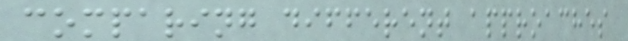comparing different approaches
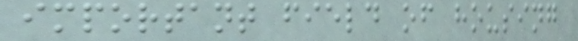important field of housing
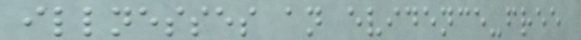illnesses an evidence-free
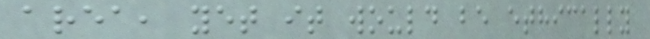area, yet it would be ethically
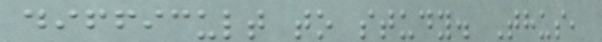difficult to study. Thus,
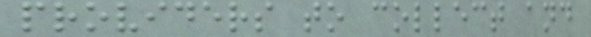providers to collect and
